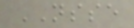NSSE
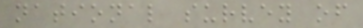national survey of
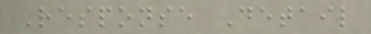Response Detail
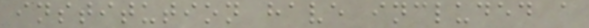institution have included a
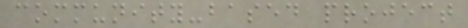community-based project
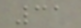31
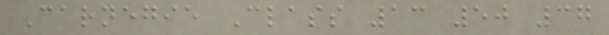Carnegie Class 13 50 37
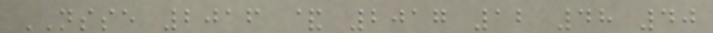NSSE 2016 & 2017 12 48 40
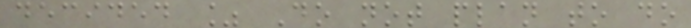decided % Do not plan to do
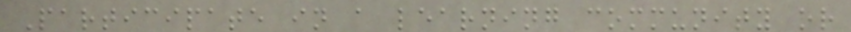Participate in a learning community or
